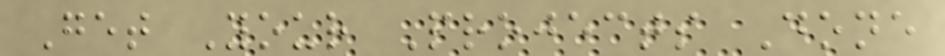Get Your Projects Done
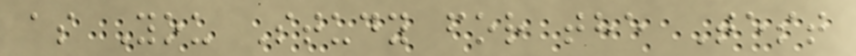as You Study for the Test
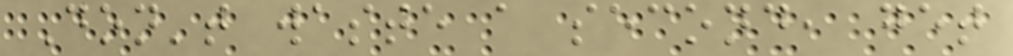Don't waste a second, get
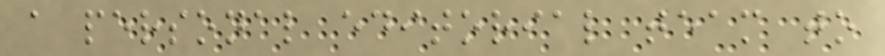a personal editorial team to
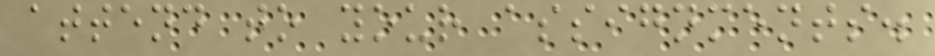attend to your assignments.
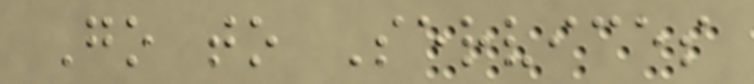Go to Services
